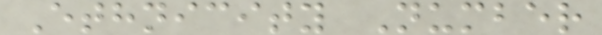Ethnicity Number
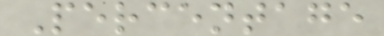Percentage
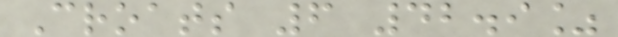Croats 6 42.9%
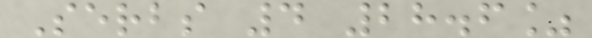Serbs 4 28.6%
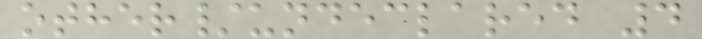other/undeclared 4
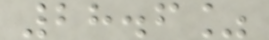28.6%
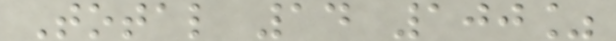Total 14 100%
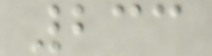233
